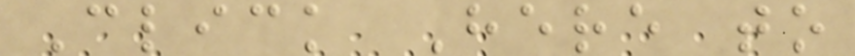Click Here to
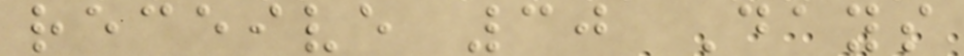receive 30 Days
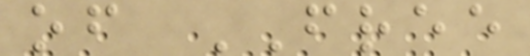of FREE
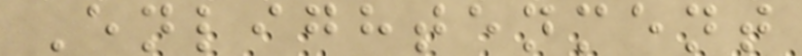Enlightenment
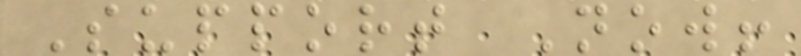Support Now!
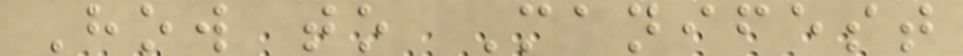How to Manifest
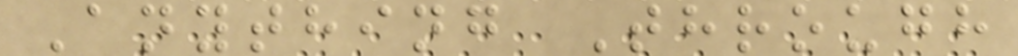Anything Through
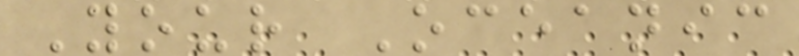Your Oceanic
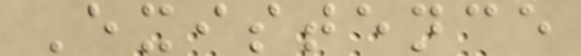Existence
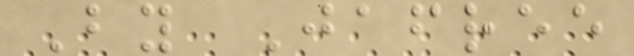By Jafree
